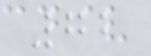72
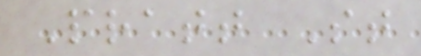Pratt St
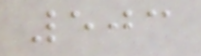503
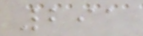291
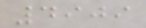4909
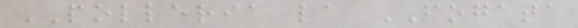POLLERIA la FOGATA
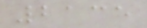2135
